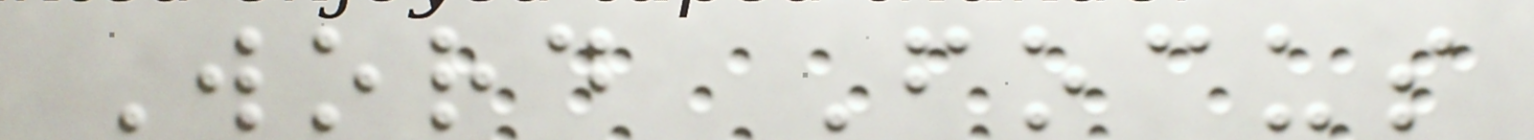Word Focus
